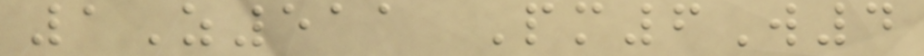1Z511 Pm6W4
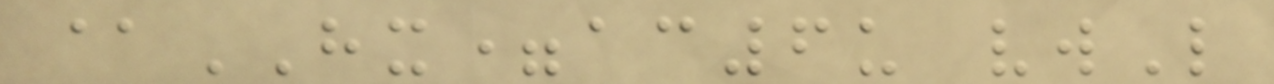@HX=ac6u vwL
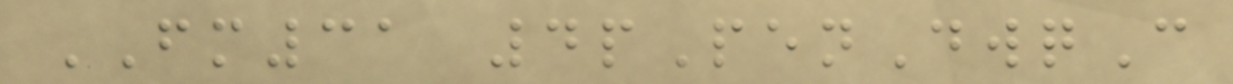FM31 4pPenDwqC
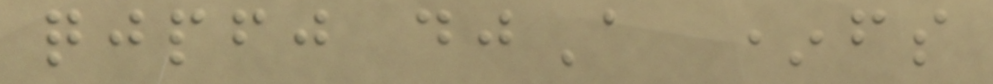qjpfj djA *fs
